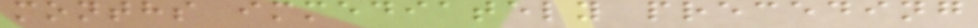months immediately preceding
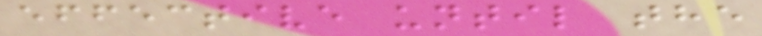effective until the
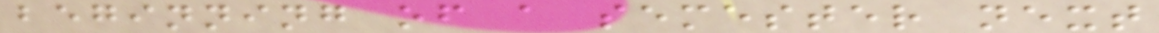beginning of a semester next
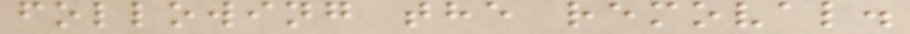following the removal.
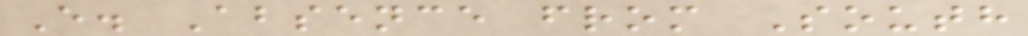E. Absence from South
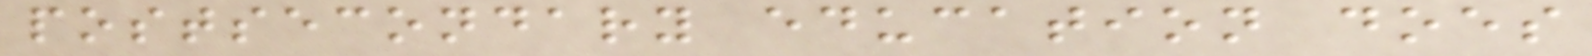postsecondary education does
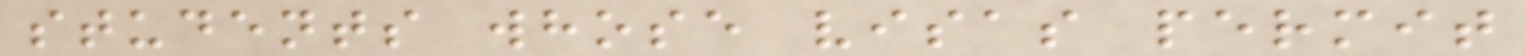students whose visas permit
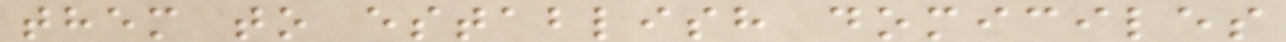them to establish domiciles
